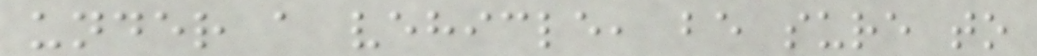under a vehicle, be sure to
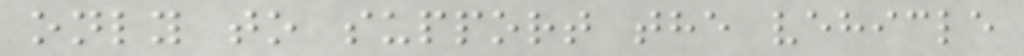only to support the vehicle
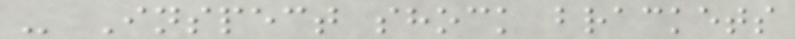- Inspect shock brackets
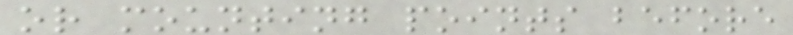or mounting points before
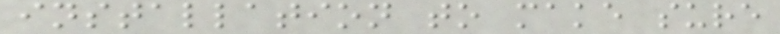installation to make sure
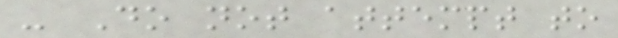- Do not attempt to
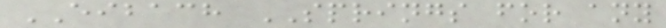EIBACH SPRINGS for any
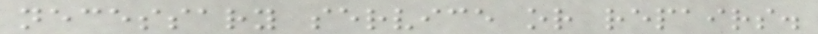necessary service or repairs.
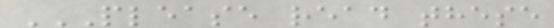PLEASE READ THESE
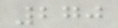270
